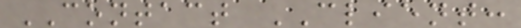CONTACT CLIENT:
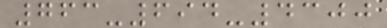763-694-4300
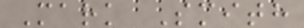Mark Smith
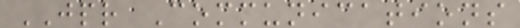JPR Communications
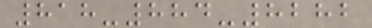818-884-8282
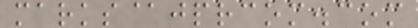marks@jprcom.com
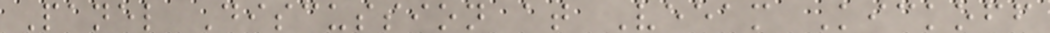Panel Discussion at Veeam Kickoff
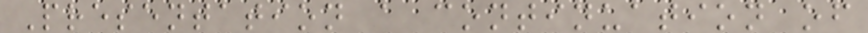Presentation a continuation of
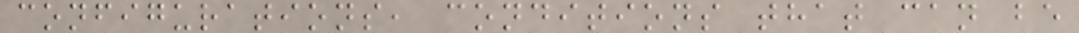configurations, conditions that can be
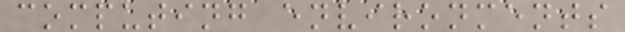computing environments
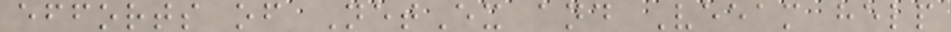efforts of NetEx and Veeam help
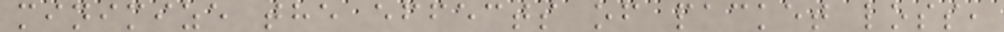minimize the effects of packet loss,
